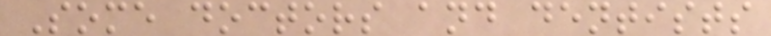Some doctors and dentists
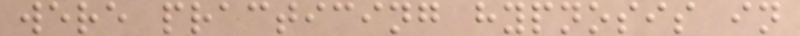were practicing hypnosis in
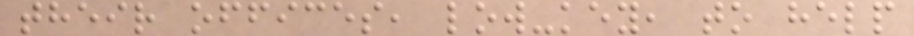their offices, low-key, to help
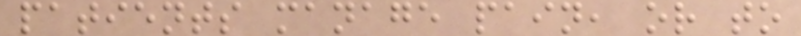patients manage pain, or to
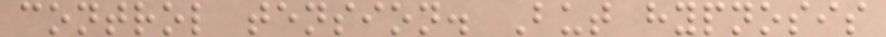control tension. But hypnosis
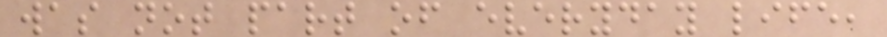was not part of everyday life,
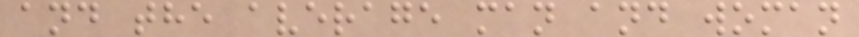and the average man and woman
